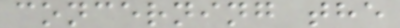concerning the
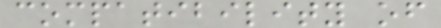compatibility of
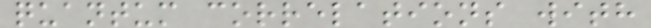quantum correlations with
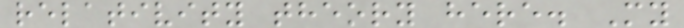relativity theory here. My
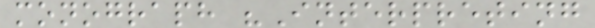monograph "Interpreting
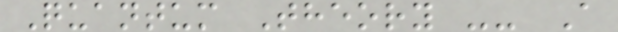Quantum Theory -- A
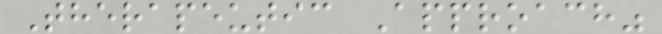Therapeutic Approach"
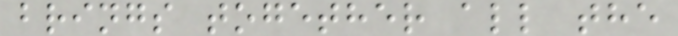brings together all the
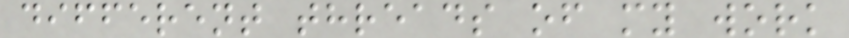different threads of my work
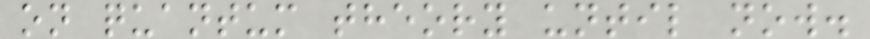on quantum theory until now.
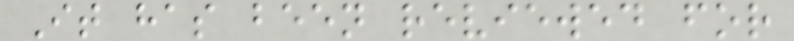It has been reviewed for
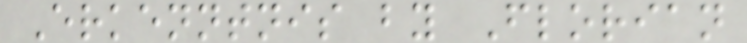Erkenntnis by Florian
